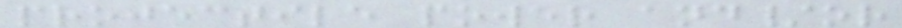projectile power and/or
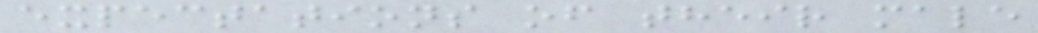expectations of their male
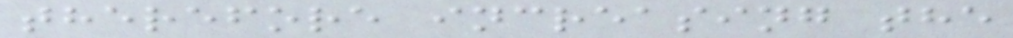therefore increasing the
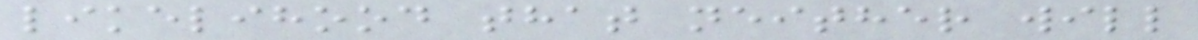likelihood that neither will
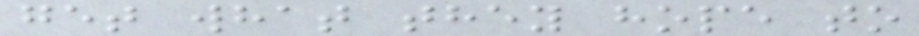get what they hope to
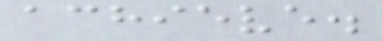achieve.
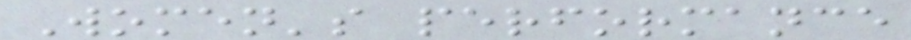Women's performance
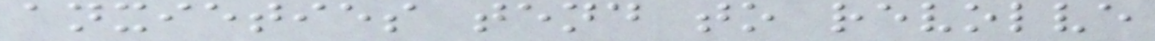anxieties tend to revolve
